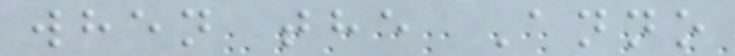when the Anno
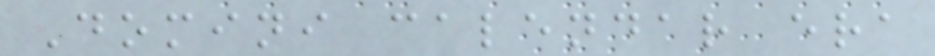Domini calendar era
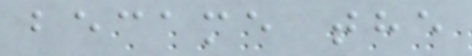became the
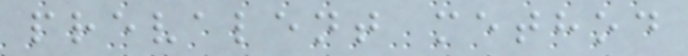prevalent method
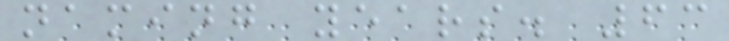naming years. 63
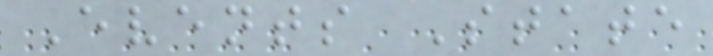Events State
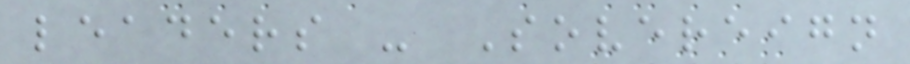leaders - Sovereign
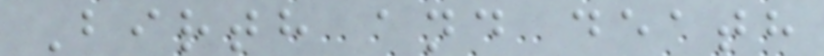Birth and death
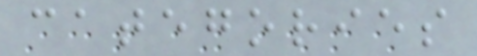categories
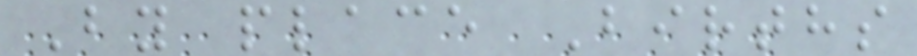By place Births
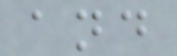and
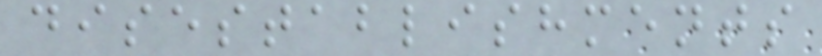disestablishments
